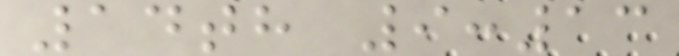14th 9:13
